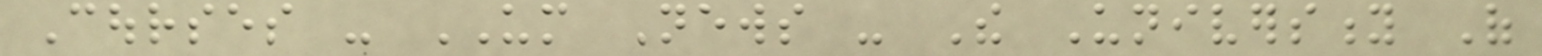Courses - UM News - The University Of
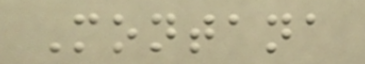Montana
